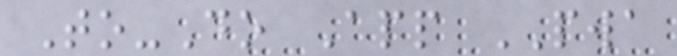To-Do App PWA
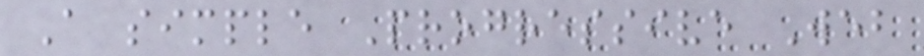A simple Progressive Web
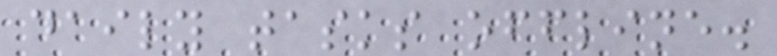daily tasks offline.
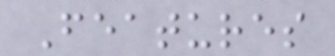Features
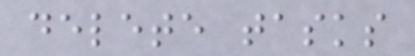delete tasks
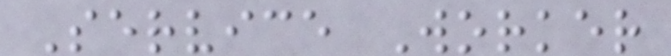Service Worker
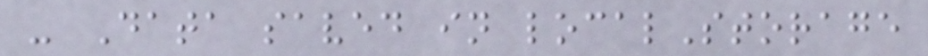- Data saved in localStorage
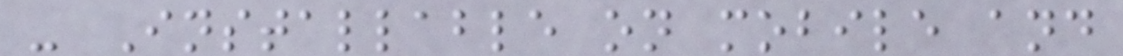- Installable on mobile and
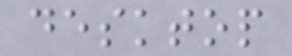desktop
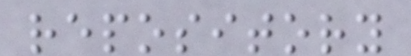repository
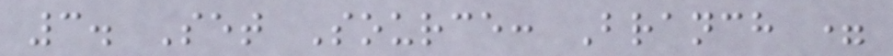3. Set Source: Branch =
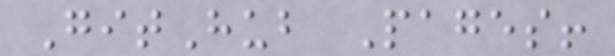GitHub Pages!
